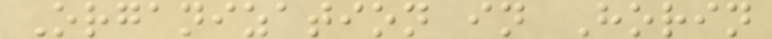Organization in Horin
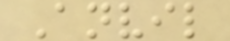Anvil
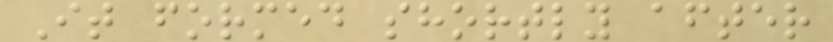It formed shortly after
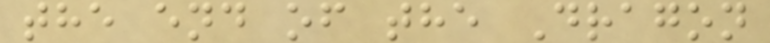the end of the Dragon
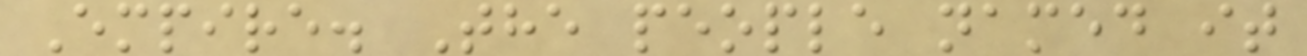Empire. The people named it
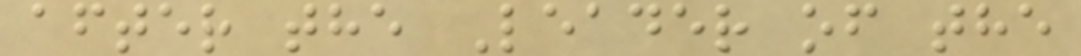after the Leader of the
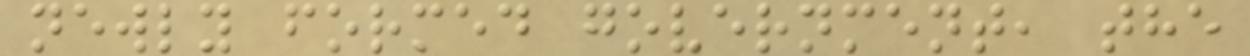newly formed government, the
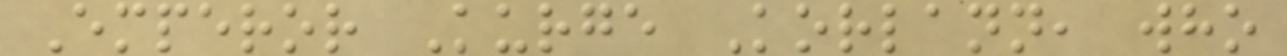Emperor Kurge Korlann, who
